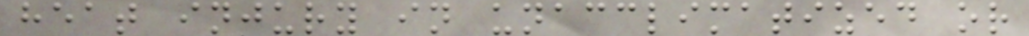heat injury in unacclimatized or
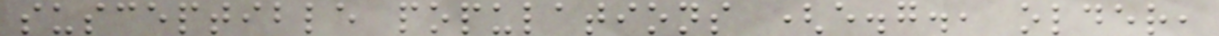susceptible populations (e.g., older,
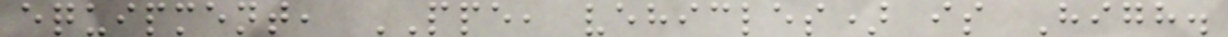equipment, PPE, vehicles) is High.
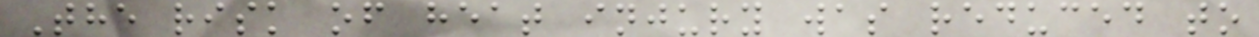The risk of heat injury was reduced to
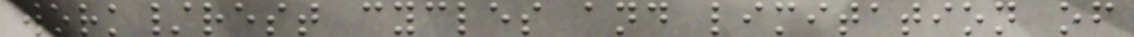work/rest cycles and limitation of
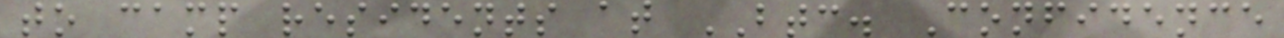to camp residents at BTC. Confidence
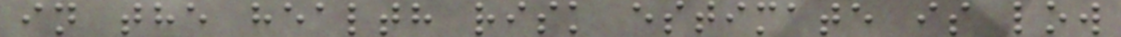in the health risk estimate is low
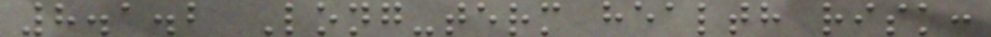8.1.2 Long-term health risk:
